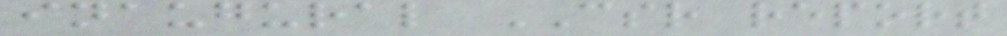inaugural CSR report
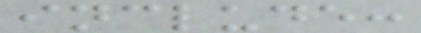include:
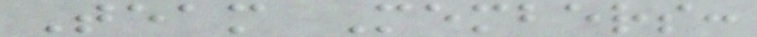Team Members:
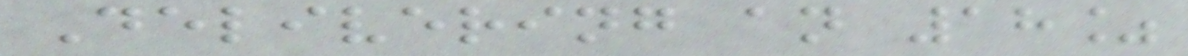Delivering an 18%
